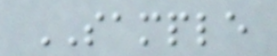SAMPLE
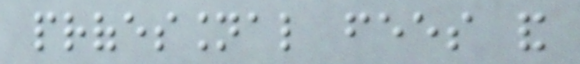professional fees and
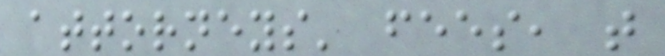attorneys' fees, that
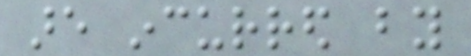are incurred by
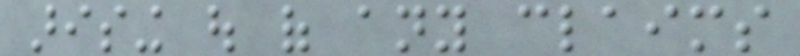arising out of any claims
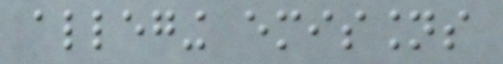alleging emissions
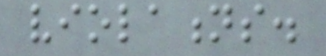violations.
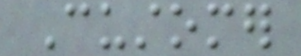Customer
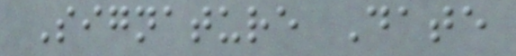Signature Date
